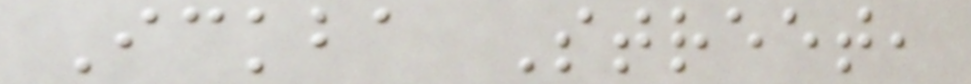Ickba Street,
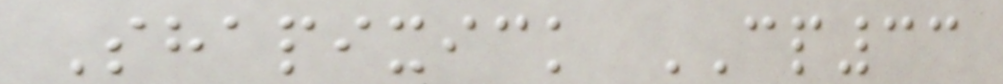Shapixick CP33
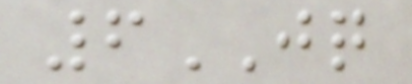6JQ
